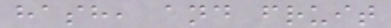hash, and fruit
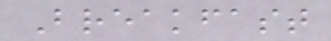Breakfast
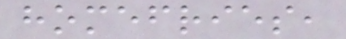homefries,
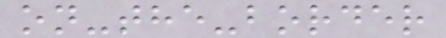on-the-border
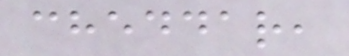cheddar,
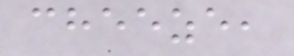cheeze,
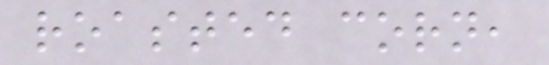roasted corn,
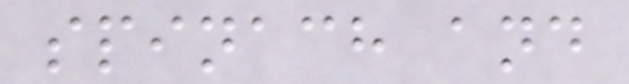spinach and
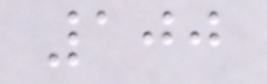100
